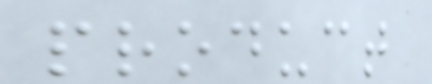product
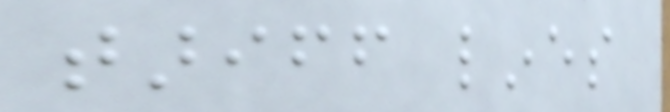tariff lines
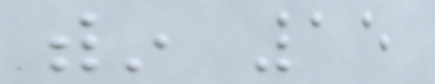within 15
